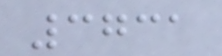3731
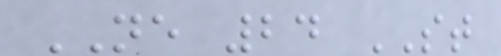NE 24 ST
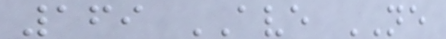169 AVE NE
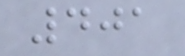401
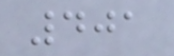401
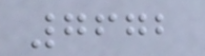7672
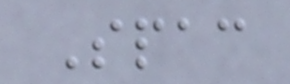Spac
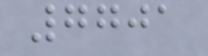7701
